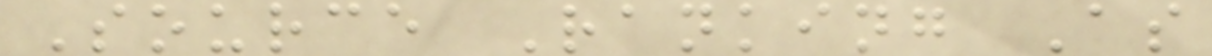Source Ranking As
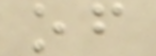of
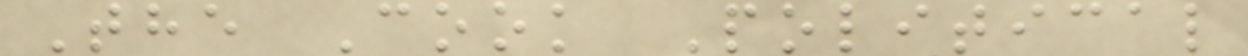The Cook Political
